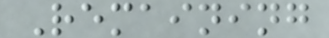Remaining
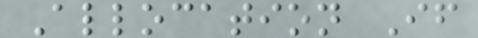Allocation If
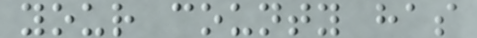your county has
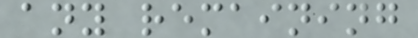any remaining
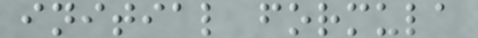initial formula
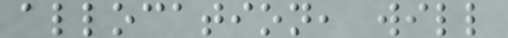allocation, will
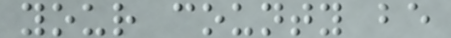your county be
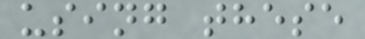using these
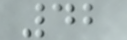42
